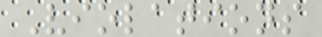Violations
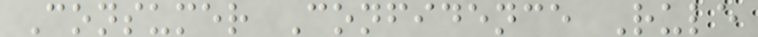Consumer Confidence Rule
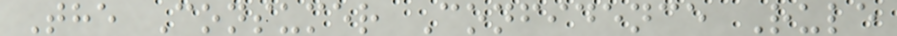The Consumer Confidence Rule
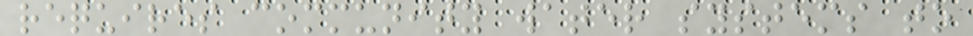requires community water systems to
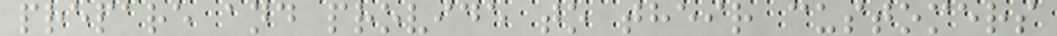prepare and provide to their customers
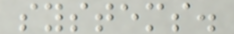systems.
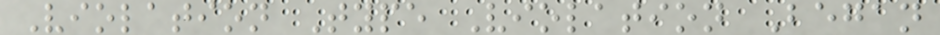Violation Type Violation Began
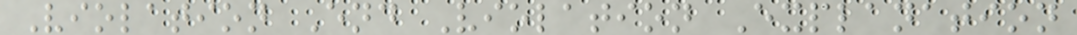Violation End Violation Explanation
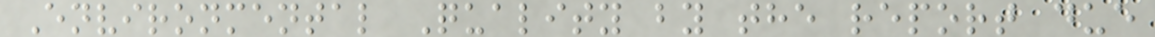Environmental Quality by the report due
